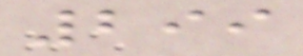299
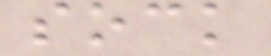sock
